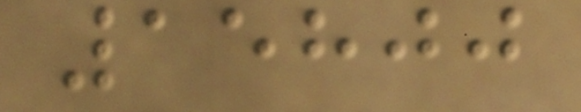15800
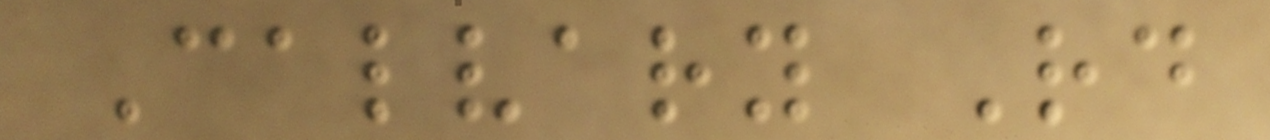Calvary Rd
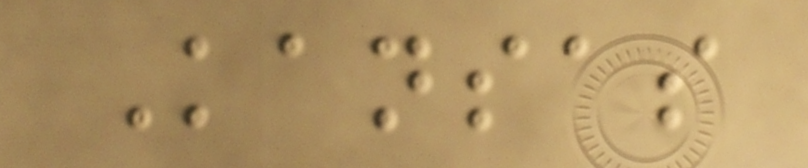Kansas
